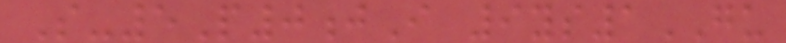S-5P0jI 9ys1GU
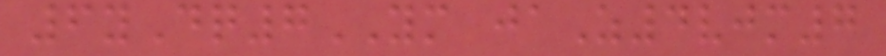6yDq7YM jaZ4vjm7
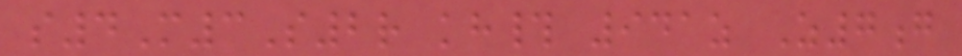s4M3S2r kh# 941z Z7g
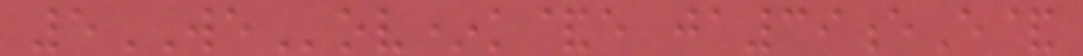5WEov*k&e ja39eE&
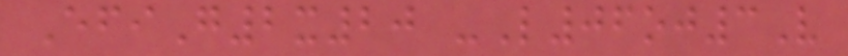EfiG2x20 -L06oj3V
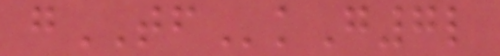gTFkG7l
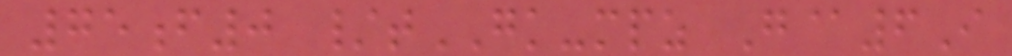75f0 /tGK-mpz G@6I
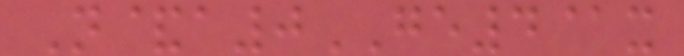N&a0GE4@x
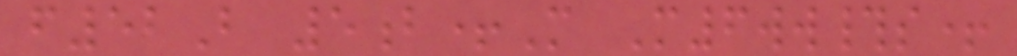f52B 5b+M M6ww#s+
